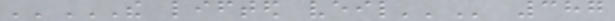''THE LIFTED VEIL'' 387
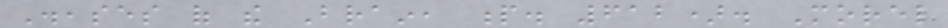Diseases of the Brain, p. 612). Morel
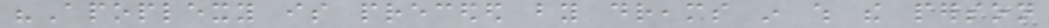"Apoplexy is preceded by dreams in which the person
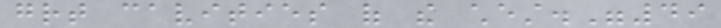great cavities of the chest."49
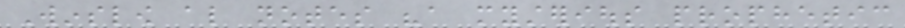Winslow also notes "a mysterious prophetic
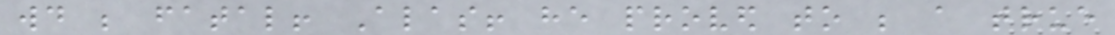would be fatal! Alas! he proved to be a true
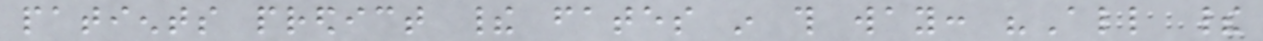patients predict their fates in this way: "All their
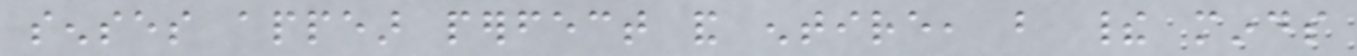senses appear perfect and entire, but their minds
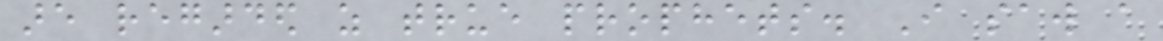are regarded as true prophets. I saw a
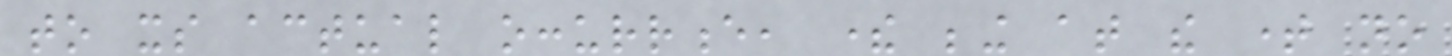to its actual occurrence, there being at the time no
